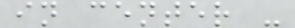in center -
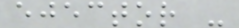ejector -
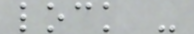lock -
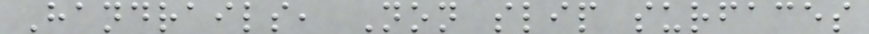Handrails, Non slip surfaces
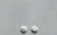-
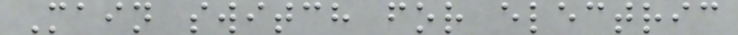Main switch for electric
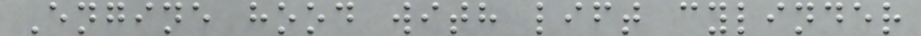Engine hood with lift cylinder
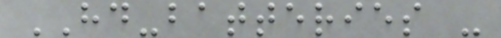HD-batteries -
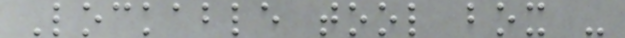Lockable tool box -
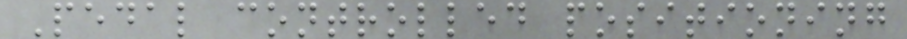Pedal controlled positioning
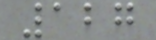127
